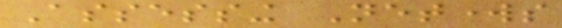Assessing Networks
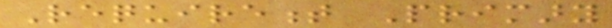Requirement Primary
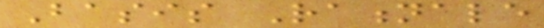Basis Rationale
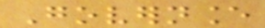Governance
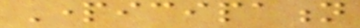Participation
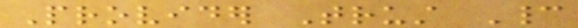Provider Trust Cannot
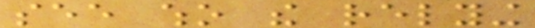see who the relying
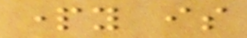party is
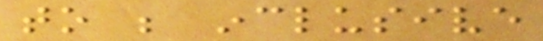to be inclusive
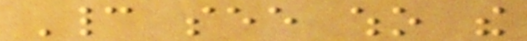Cannot see who the
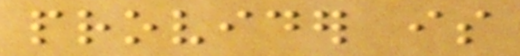provider is
